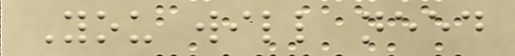You will need
